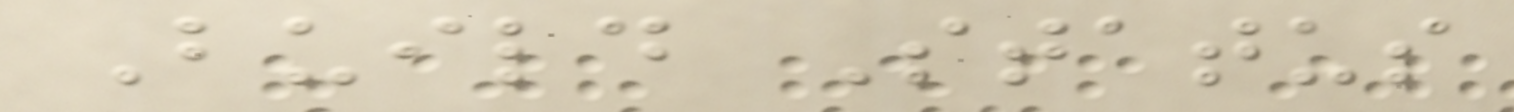Build Status
